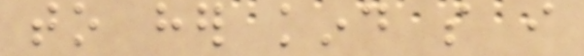to her kind so i
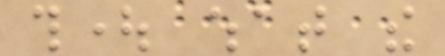thought what the
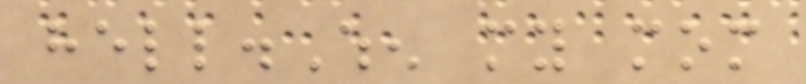hell.When my mom
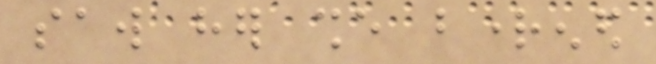saw her she brightened
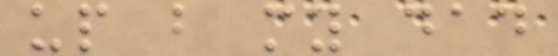up but my dad
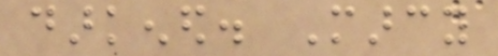darkened. Marcy
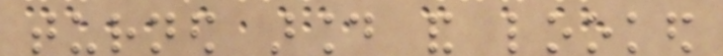turned around and looked
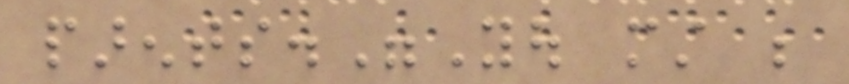parents."You must be
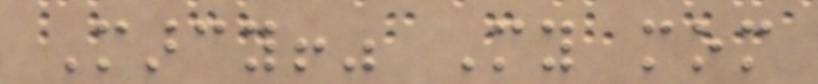Marcy!" My mom
